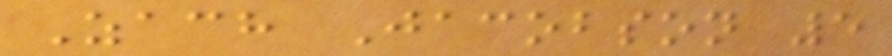Zach Jacobson 5
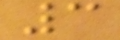3
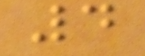4
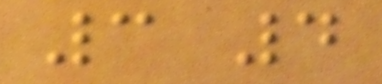3 4
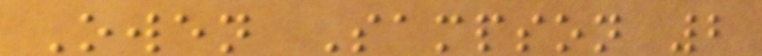Owen Sampson 2
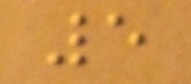5
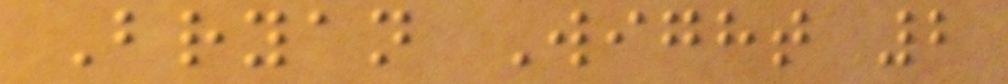Bryan Wight 2
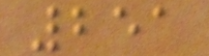251
